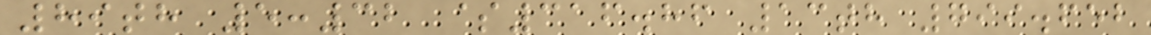89th 5:32 $316.86 13th 799.652
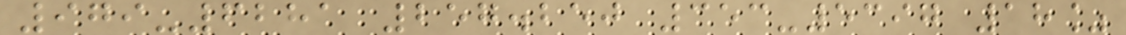979-6281 257.250 353-5397 18%
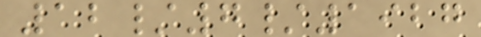12/7/1927
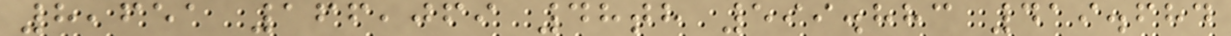8,651 166,069 48th 599.883 419.684
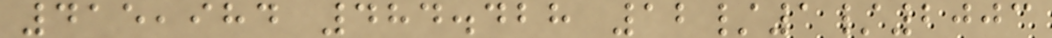415,984 484.428 12/1/2003
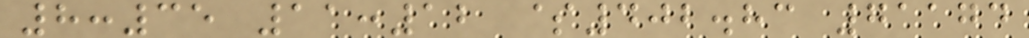8:35 11:12 $402.83 71174
